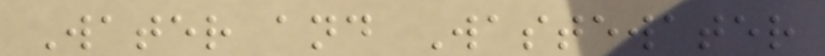Water and Wastewater
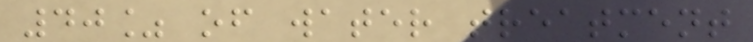40% of water treatment
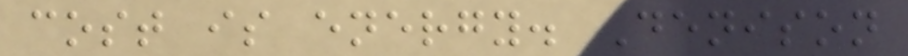cost is energy. Denison
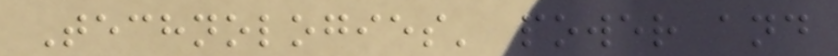Technologies' power and
